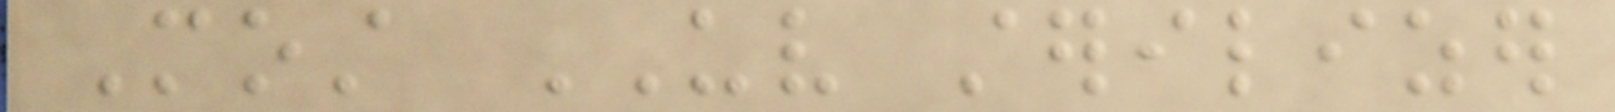Most UV sterilizer
